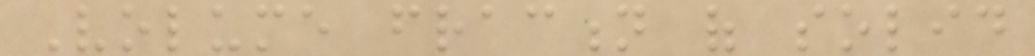Volume fraction of solid
